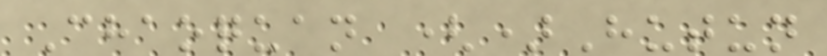Chaoquan ()Hutun
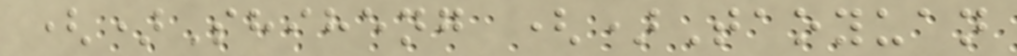()Shiheng ()Taoyuan
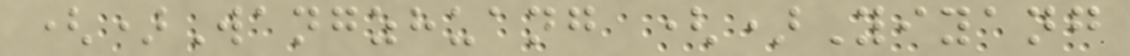()Wangzhuang ()Yiyang
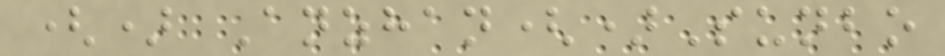() Anzhan()Sunbo
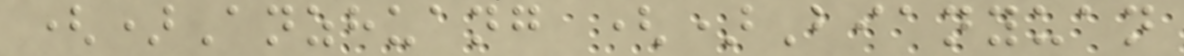()Anzhuang ()Bianyuan
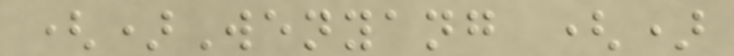()Wenyang ()
